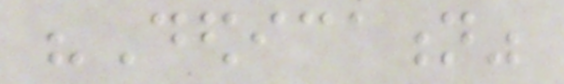"Dedication"
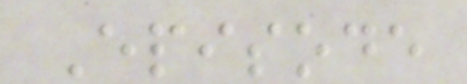Episode
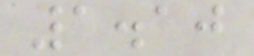1.10
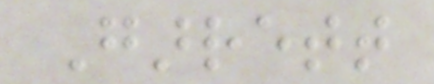Garrett
